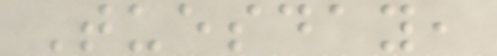Tuesday,
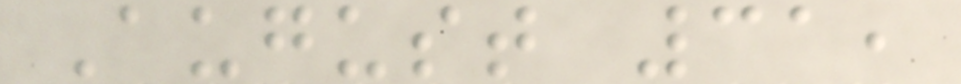August 31,
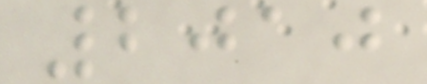2010
